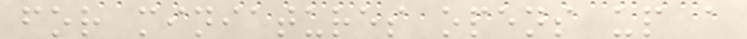for miniatures opens up a
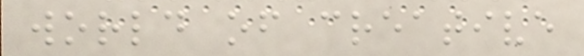world of creative
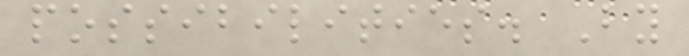possibilities. By
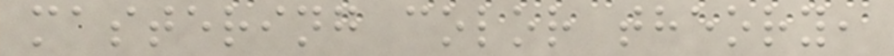mastering color theory,
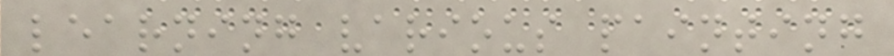learning various painting
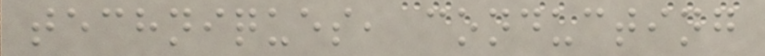techniques, conducting
